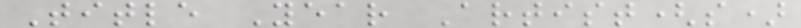Title Year Artist(s)
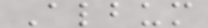Album
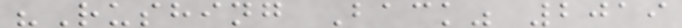"Rushing Back" 2019
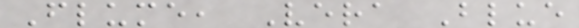Flume, Vera Blue
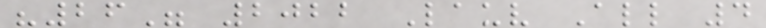"26" 2022 Lauv All 4
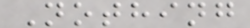Nothing
